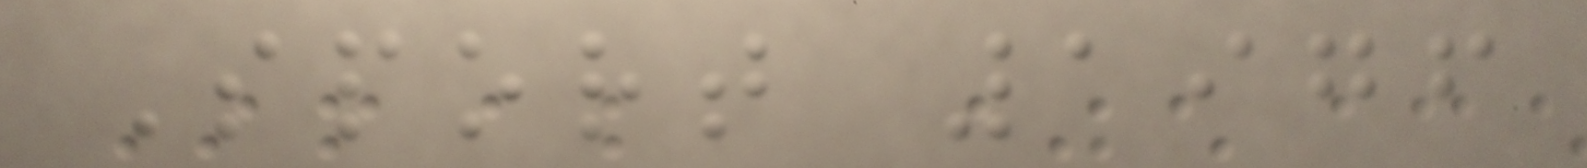Sport 1976
